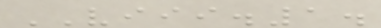VIII.1.
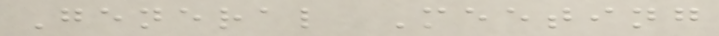General Meeting
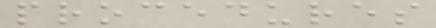procedures
